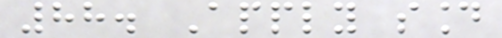88. Apply sound
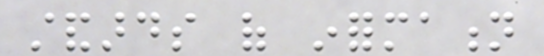standards of information
